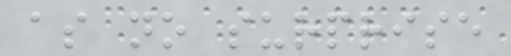as no surprise
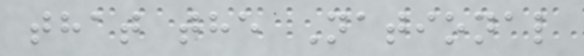that the National
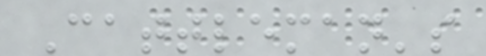Cattleman's
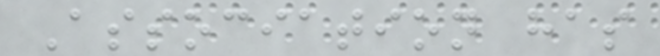Association has
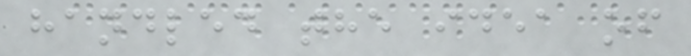handled the idea of
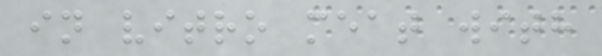in vitro meat with
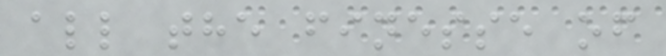all the finesse of
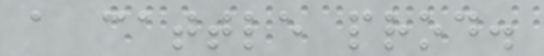a cattle prod.
